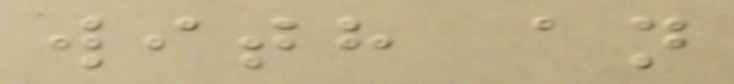with an
